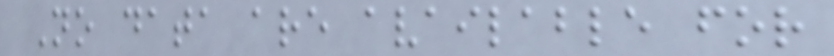No data are available for
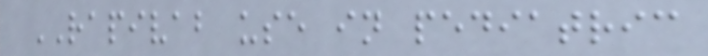RAPIVAB use in pediatric
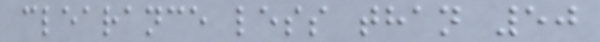clearance less than 50
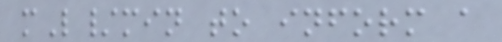mL/min to inform a
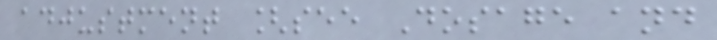adjustment [see Dosage and
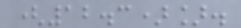(12.3)].
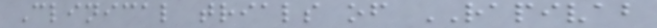Clinical trials of RAPIVAB
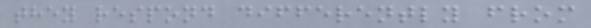they respond differently from
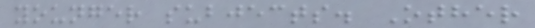younger subjects. Other
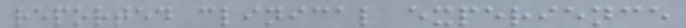reported clinical experience
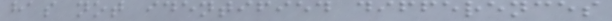has not identified differences
